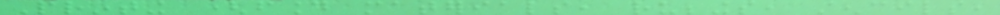Printing (found materials, rubbings, stencils,
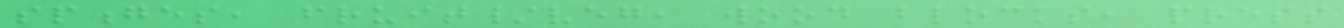sponges, fruit/veg, wood blocks, press
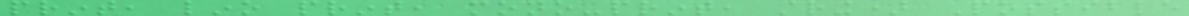print, lino print, mono-print, string) Possible
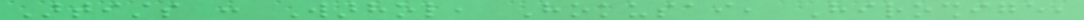Artists : Warhol, Hokusai, Hiroshige,
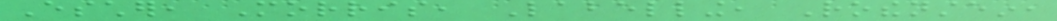Escher, Morris, Labelling, Rothenstein,
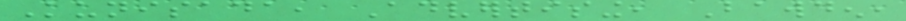Kunisada, Advertising, Bawden,
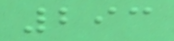293
